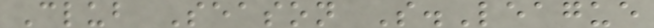Club Season S.League
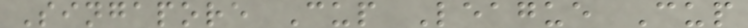Singapore Cup League Cup
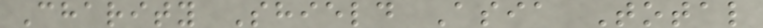Charity Shield Asia Total
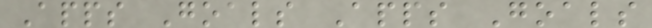Apps Goals Apps Goals
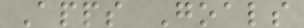Apps Goals
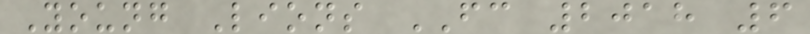Young Lions FC 2018 6
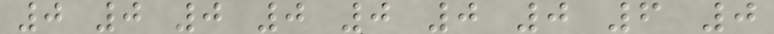0 0 0 0 0 0 0 6 0
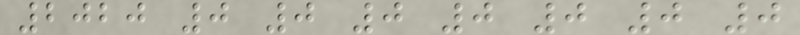2020 0 0 0 0 0 0 0
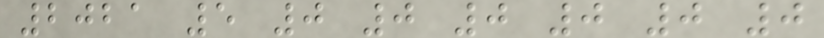2021 5 0 0 0 0 0 0
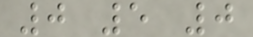0 5 0
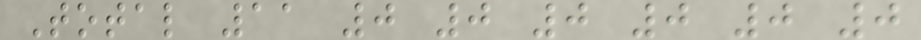Total 11 0 0 0 0 0 0
